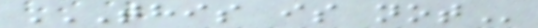THIS IS NOT
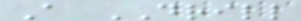A DRILL
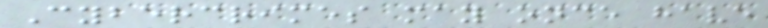Cybercrimes may once have
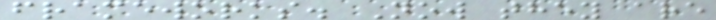frameworks. Now they are
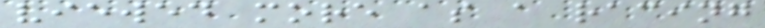viewed more as a racing
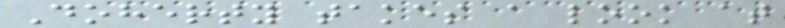Doherty takes a look at
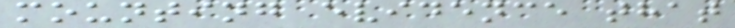mounting evidence that
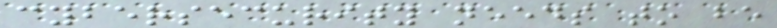cybersecurity needs to be
